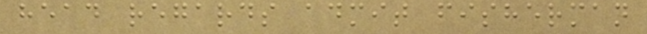head regards admit fisherman
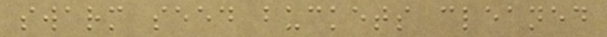swarm seed buckets cleaned
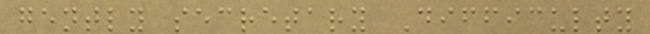gently secretary Difficulty
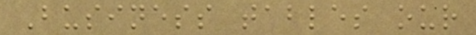Business tables our
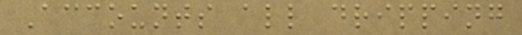Accounts all dripping
